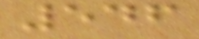546
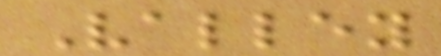Valley
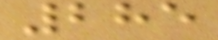285
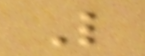L
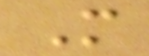M
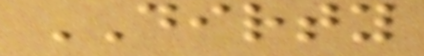DIRTY
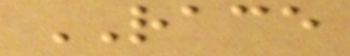RACE
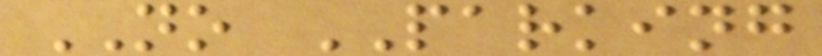NO PARKING
